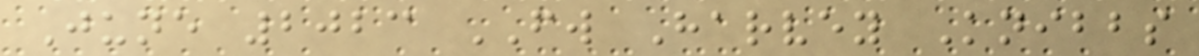June 2023 FW Harvey Knibbs
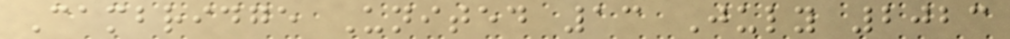Cambridge United 13 July 2023
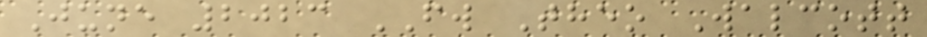June 2023 FW Theo Walcott
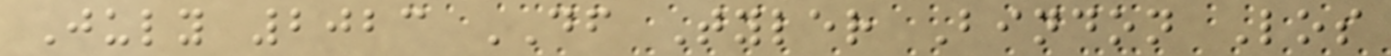July 2023 DF Tyler Bindon Los
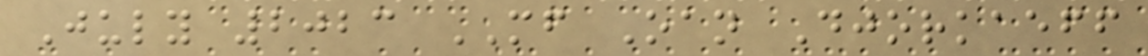July 2023 MF Oan Djorkaeff
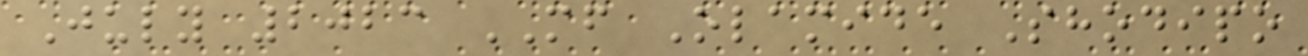July 2023 MF Olamide Shodipo
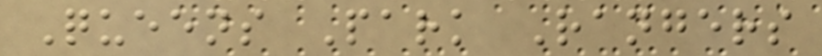Queens Park Rangers
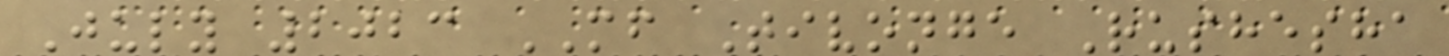July 2023 MF Tivonge Rushesha
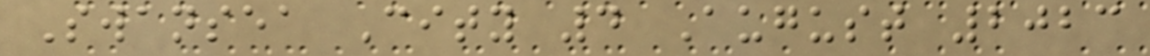Swansea City 4 August 2023
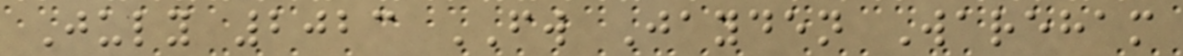July 2023 FW Jayden Wareham
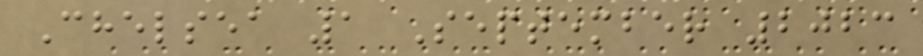Chelsea 1 September 2023
